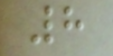8
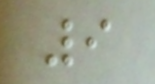9
